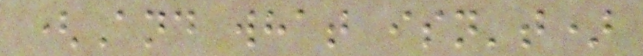(And what isn't)
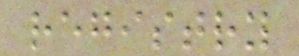registry
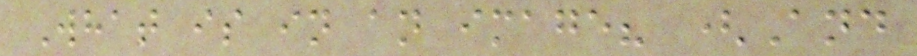What is in an image? (And
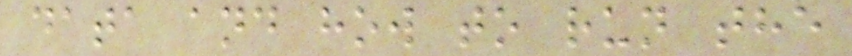data and how to run the
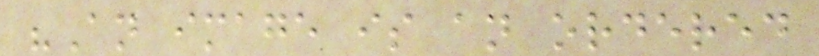"An image is an ordered
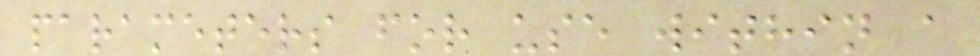parameters for use within a
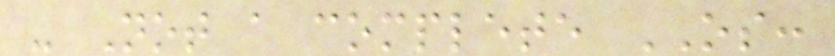- Not a complete OS:
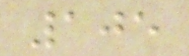105
